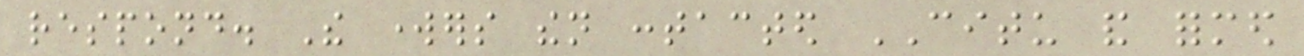respond. The workers then contacted CITU and formed
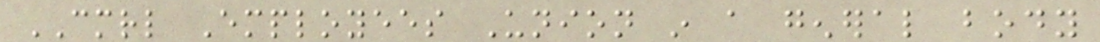CMRL Employees Union in a general body
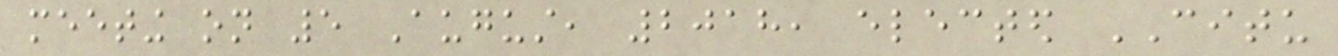meeting on 5 August, 2018, elected CITU
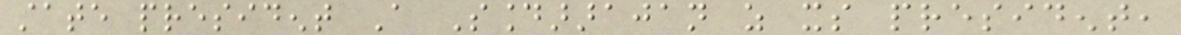state president A Soundararajan as its president,
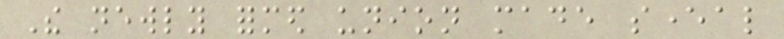The newly formed union made several
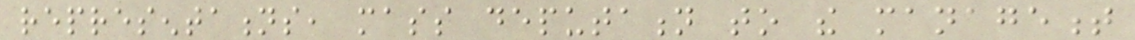representations, mass deputation to the management
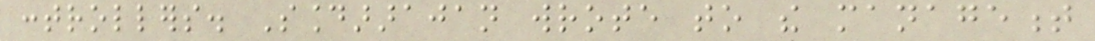controllers. Soundararajan wrote to the management
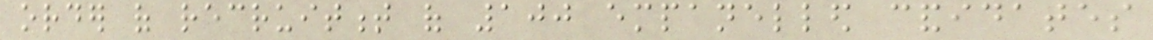order of recruitment of 100 empanelled candidates
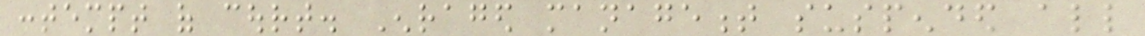contempt of court. Enraged management suspended all
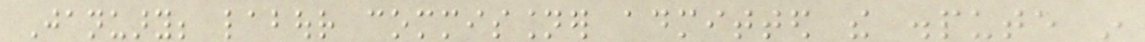January; labour commissioner admitted the dispute in
